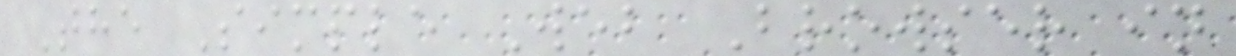The Simple Web Browser in
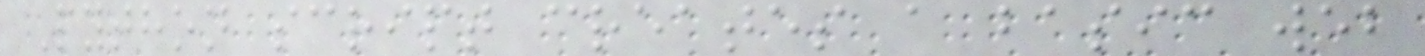Python script creates a basic web
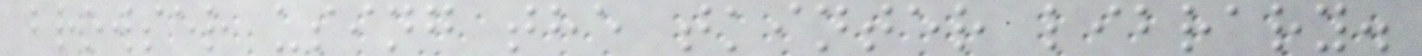browser using the tkinter library.
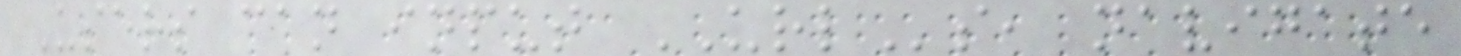Users can input URLs, navigate
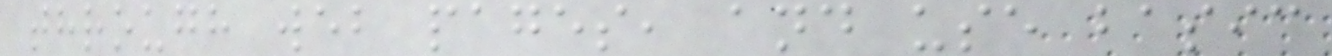through web pages, and use basic
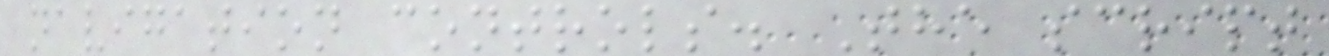navigation controls. The script
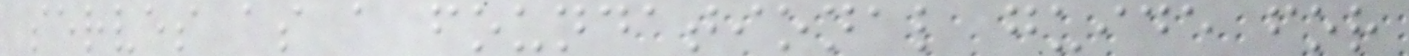serves as a foundational guide for
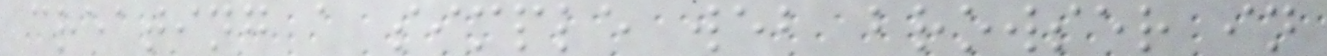creating a simple web browser in
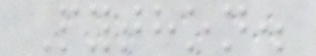Python.
